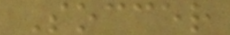Soccer
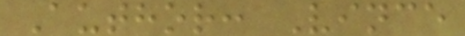Author: Vince
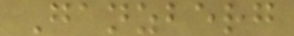Ganzberg
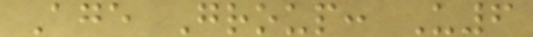Age Group: U6
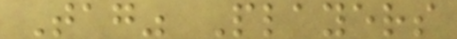Tag" Players
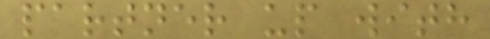partner up with
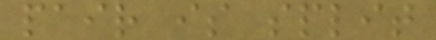pair is split
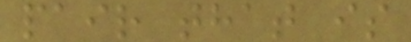pair that is
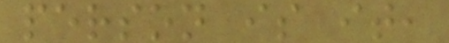person is it,
